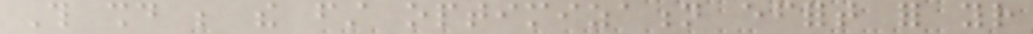This should be the first optimization effort for your
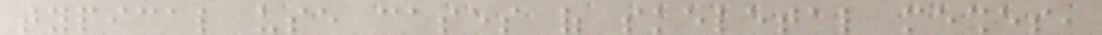typical use cases of skeletal meshes,
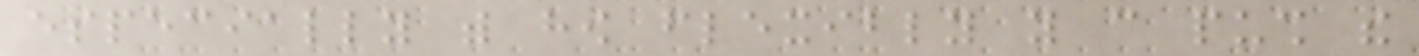especially with how flexibly you can push the
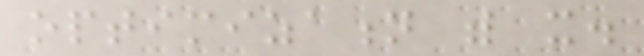optimization with it.
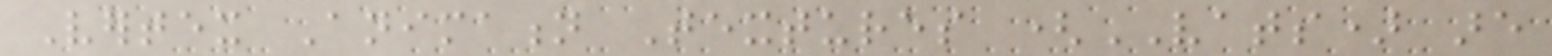Vertex Animation Textures (VATS) are
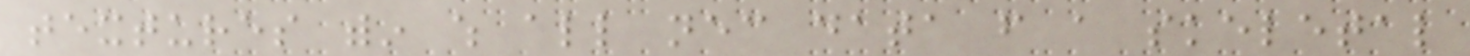textures within which all necessary data from a skeletal
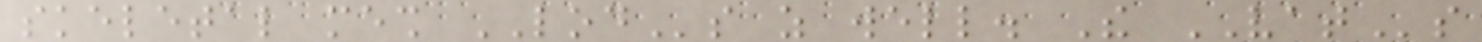skeletal mesh LODs as well. The VATs
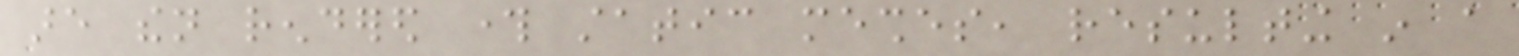are then rendered through static meshes, resulting in a
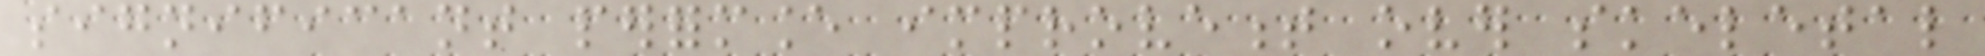significant performance improvement over skeletal
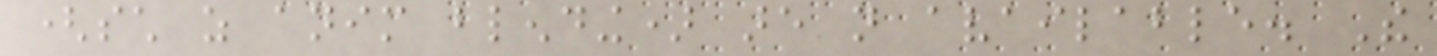(such as anim blending) are not available. The
